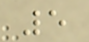5
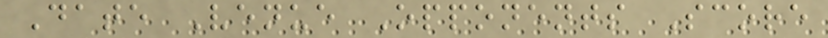Date Venue Opponents Score
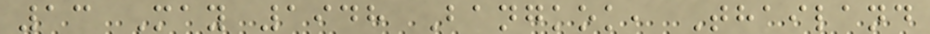13 May 1948 Bangkok, Thailand
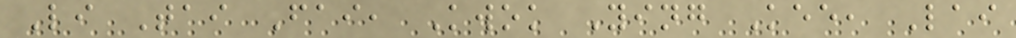Li Tai Fai, Kwok Ying Kee, Lai
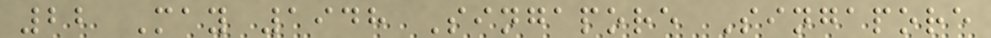22 May 1948 Singapore Singapore
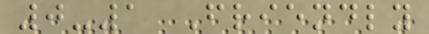0-1 Friendly
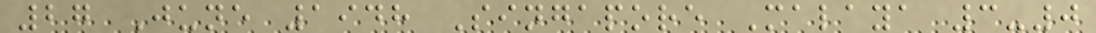27 June 1948 Singapore Malaya 3-0
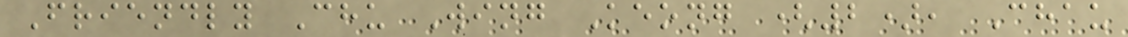Friendly Chu Wing Keong (2), Chau
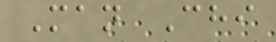Man Chi
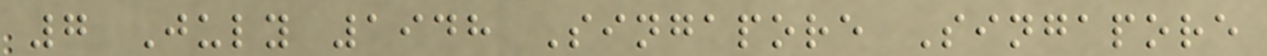7 July 1948 Singapore Singapore
